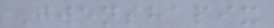Gwenshapix
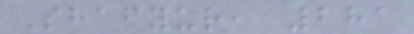Shafyur, 281
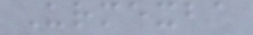Urmexba
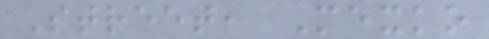Street, Mexko
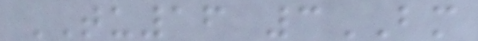TU16 3BM
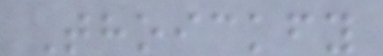Thoickfy
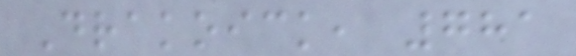Drakoick, 781
